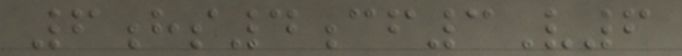6hs4cf3V6
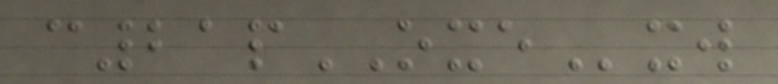c21pOXExw
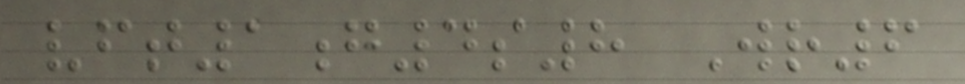vft1g4s8 Wr6
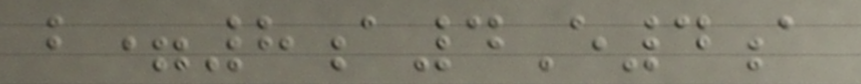b=8a4E4a
